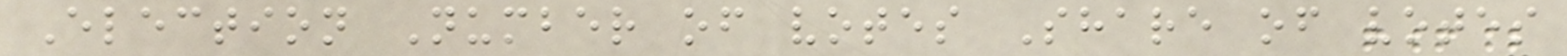Election Number of votes Share of votes
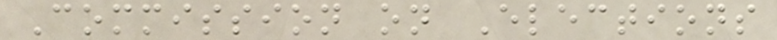Commission on Elections
